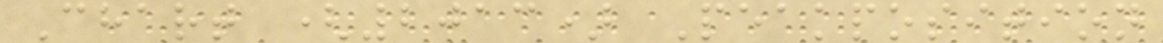Chart (2013) Peakposition
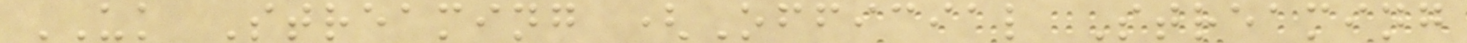UK Streaming (Official Streaming
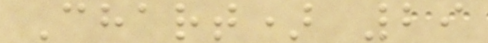Chart) 29
